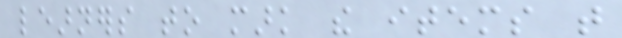learners to mark the items that
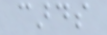cards
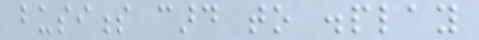business card to display
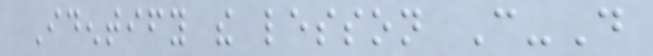Identify the lesson Can-Do
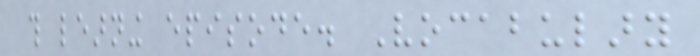this learning episode. Vocabulary
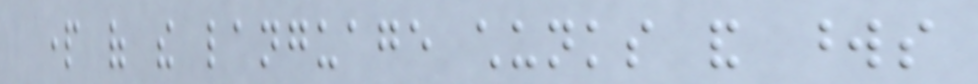part of the language chunks and words
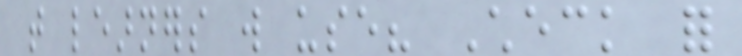that learners will use? Check for
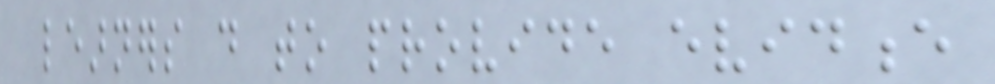learners do to provide evidence
